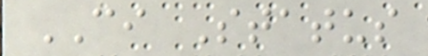CI Status
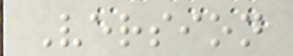Version
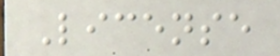License
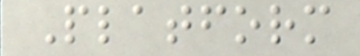Platform
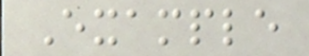Example
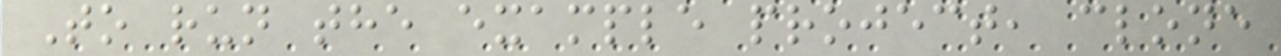To run the example project, clone
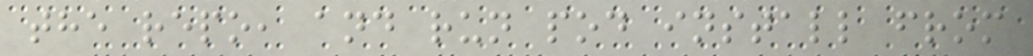the repo, and run pod install from
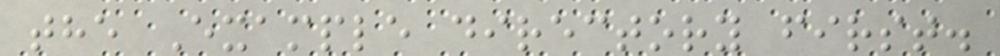the Example directory first.
